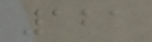121
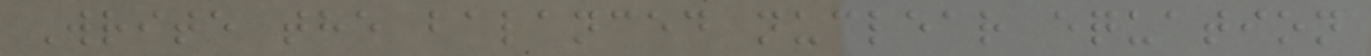Write the balanced nuclear equation
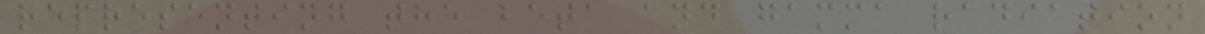representing the beta and gamma radiation
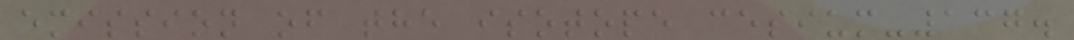emission of the isotope cesium-137.
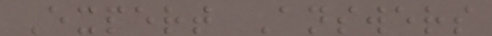Expert Answers
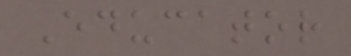Educator
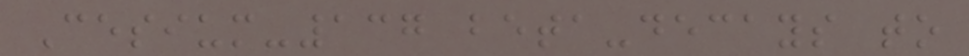Cesium-137 beta-decays to
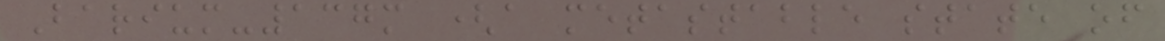Barium-137m (a metastable state of
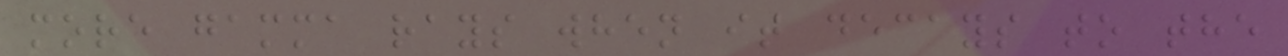more gamma rays when it decays to the
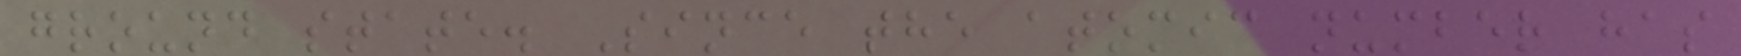ground state. Since the atomic number has
